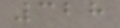328
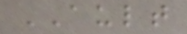AULT
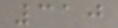310
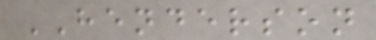HENDERSON
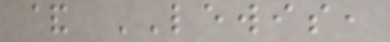& LEWIS,
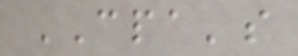CPA's
